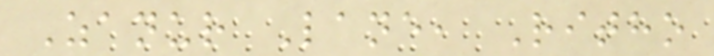Zanur Lane, Ritho
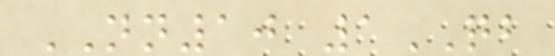NN10 1QB
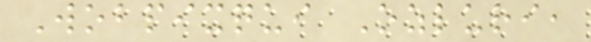Wobpixqui Ozluri,
